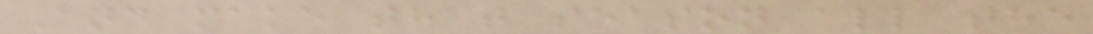And make that season all the
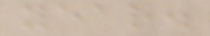year.
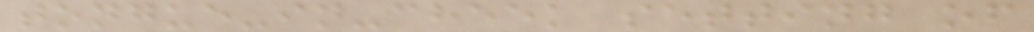tongue-in-cheek setting of
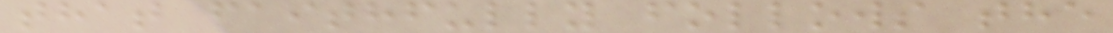that faithfully follows the
